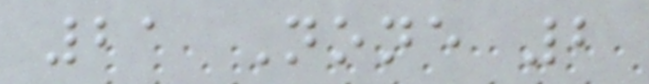21 None 2
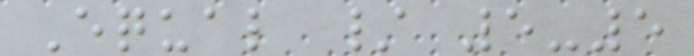Equal / 5-5
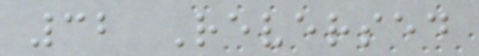32 Reversed
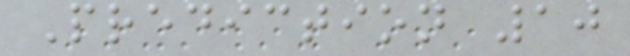Prediction 10
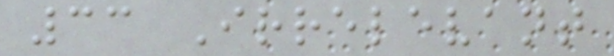33 Irrelevant
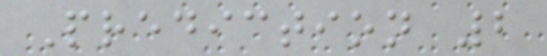Prediction 2
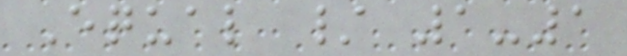Equal / 1-1
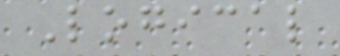Logical
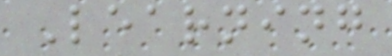Learning
